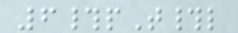6#pT#l
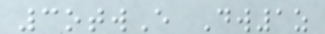3otwE Dw1z
